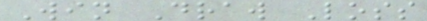Win Draw Loss
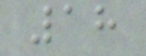18
